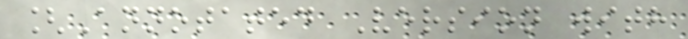[Annotated Version with
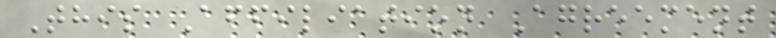This Affiliation Agreement
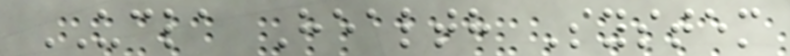UCLA Health System
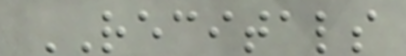RECITALS
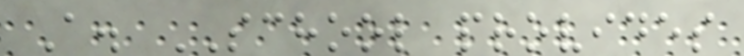A. SCHOOL provides
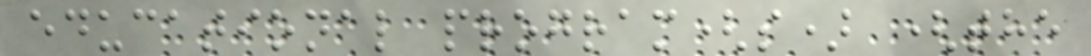educational program(s) (the
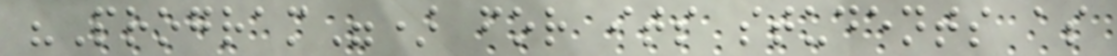"Program") for its students as
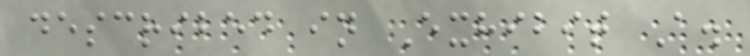described in Exhibit A.
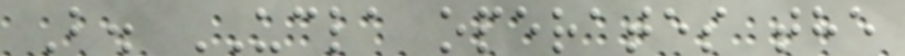B. UCLA operates the
